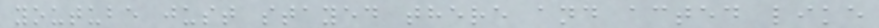youtube just stayed there and acted like
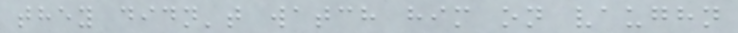they didn't watch him on vaughn
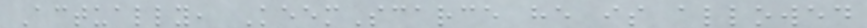Actually, KeemScarce he is allowed
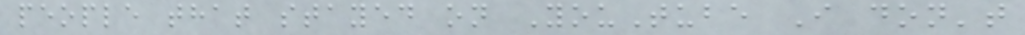people that stayed on YouTube I don't
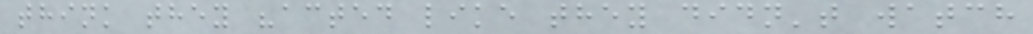think they "acted like they didn't watch
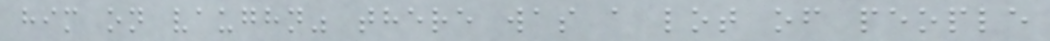him on vaughn" there was a lot of people
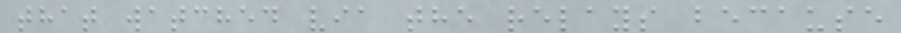that watched via the relays because
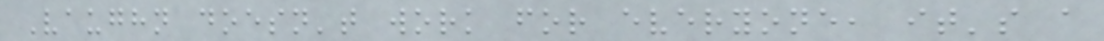Vaughn doesn't work for everyone, it's a
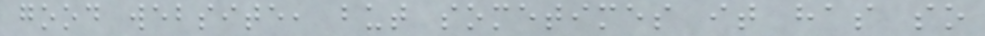good website, but sometimes it has so
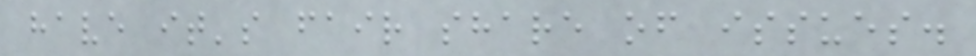have it's fair share of issues.
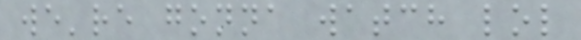we're gonna watch lol
